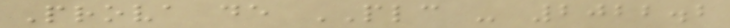Prova de PLC - 2022.2
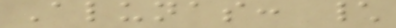Alunas: \
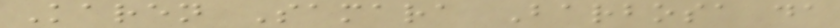Karen Samara Barbosa da
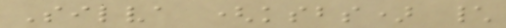Silva (ksbs) \
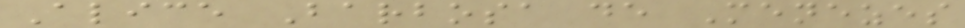Alice Barbosa de Menezes
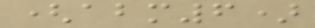(abm6)
